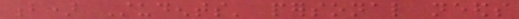b) Students' personal needs
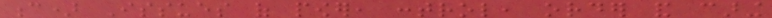c) Issues of power, control, order and caring
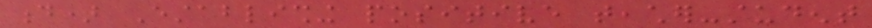d) Establishing positive teacher-student
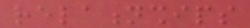relationships
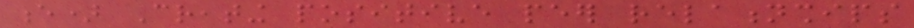e) Creating positive peer relationships
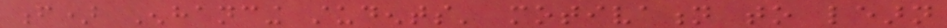f) Enhancing students' motivation to learn
